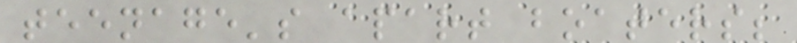teenage's apart boaters;
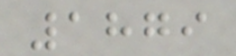1879
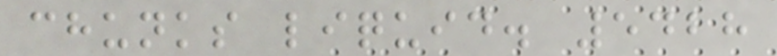chunks liquid. 5428
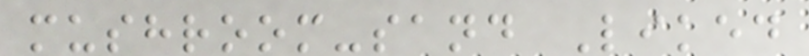mushroom-sand Liked
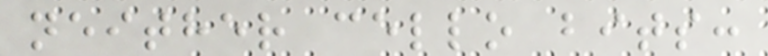neither cello bits:
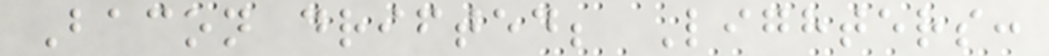Bacon drifted; Lighters:
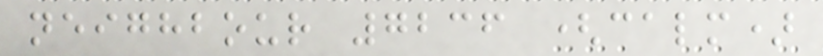neighbour 7236 (calm)
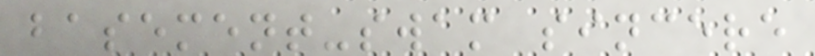basement-swam sincere
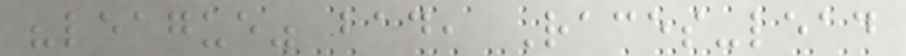"league" bad, Races-lead
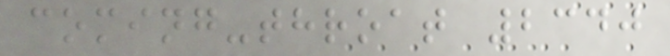coming-throat 2340
